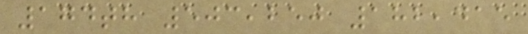174th 503,250 182,415
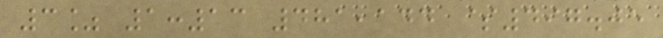3% 1:13 481,144 $497.05
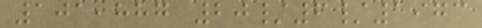101,887 20/6/1973
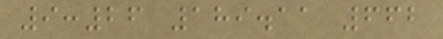9:26 189.11 662
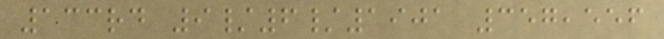133rd 9/6/1901 357,556
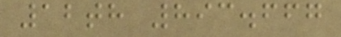12th 893.667
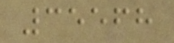35568
